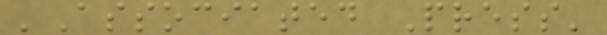'Associated Press'
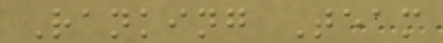Ranking Team
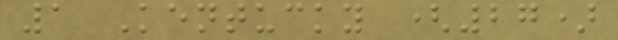1 Kentucky (27)
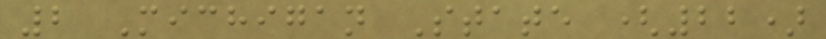2 Michigan State (22)
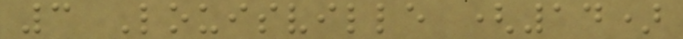3 Louisville (14)
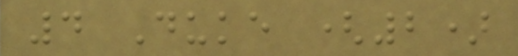4 Duke (2)
